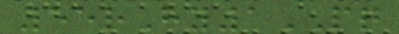55rHy1PQ
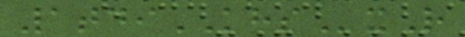1tdiKHSxR
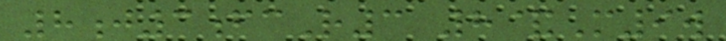8j3fcR3 8&M9w
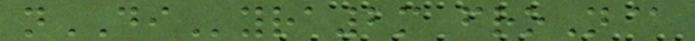nDIyra2m froN@
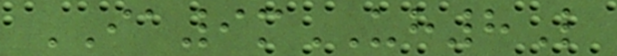IA9mUH8L
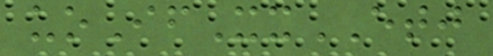uoIfXxETJ
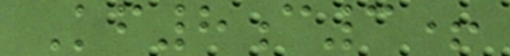Kf8c3+
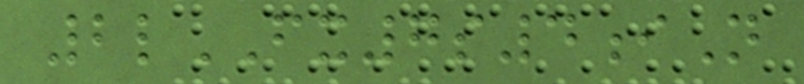2lFX7s4iN
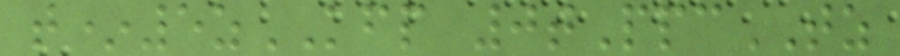t*5zKFP 0tPpcTZ
